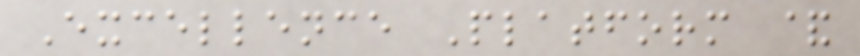Excellence Platform &
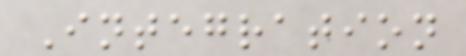Integration
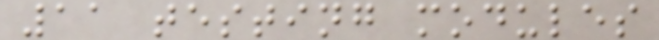11 testing modules
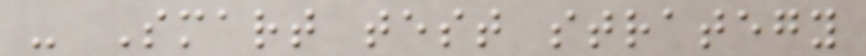- Smart test strategy
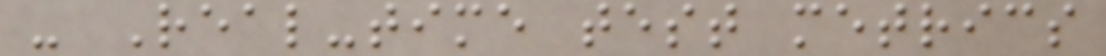- Real-time test metrics
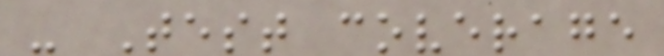- Test coverage
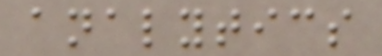analytics
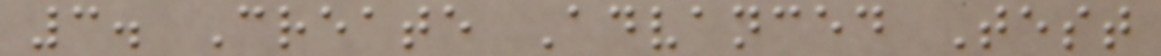3. Create Advanced Test
